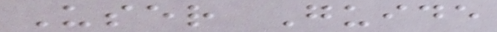User Guide
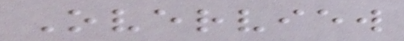Overview
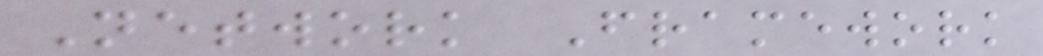Network Framework
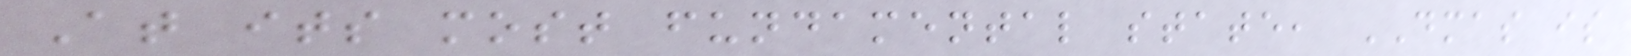At its most fundamental state, DMAS is
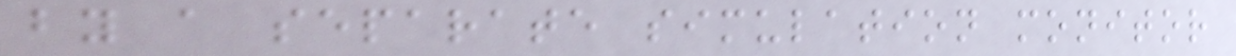by a separate simulation monitor
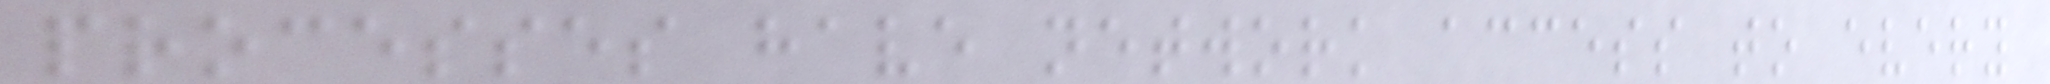processes have network access to every
